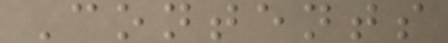Contents
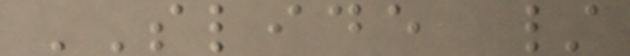SLIDE /
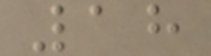18
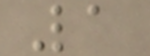1
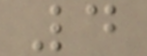4
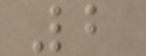2
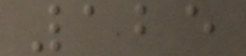125
